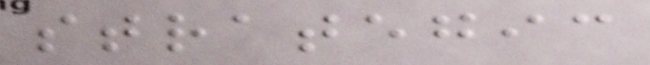strategic
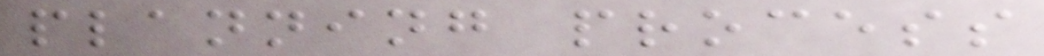planning process
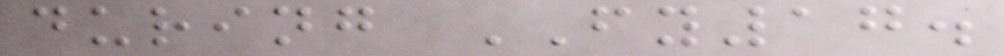during FY17.
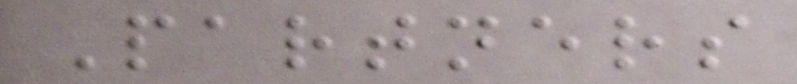Partners
